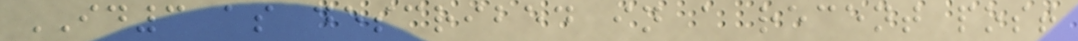ID3 as described in a recent post
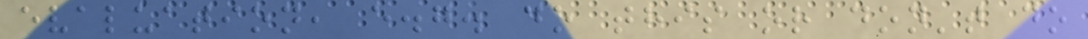evaluation, e.g. do this or don't do
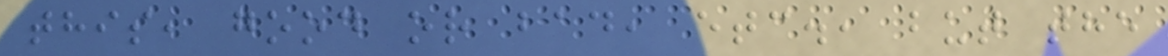this, good or bad, etc., but the
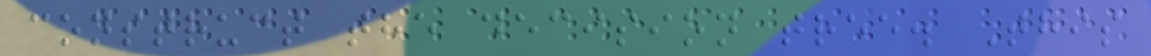construct the decision tree. This
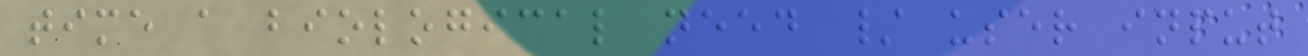time a biological need / user input
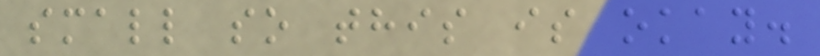small so this is okay.
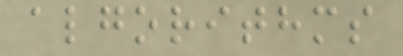algorithms
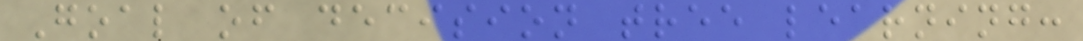Goal of decision tree learning:
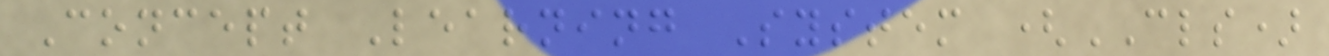Concept Learning System (CLS)
